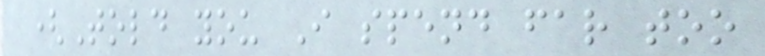(Told you I spend far too
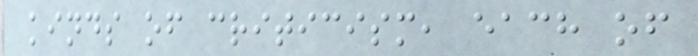kinds of criticism, each of
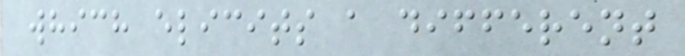which elicits a different
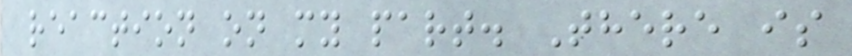reaction on my part. There is
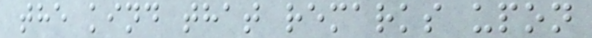the kind that remarks upon
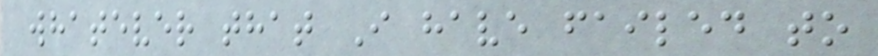whatever that I have failed to
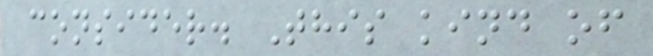consider. This kind of
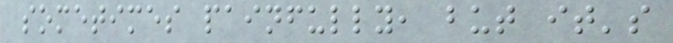sometimes painfully, but it's
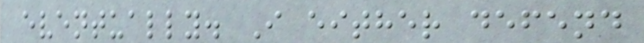eventually. I either defend
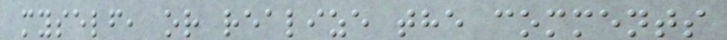myself, or realize the comments
